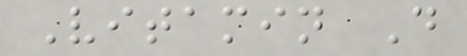Vitamin D
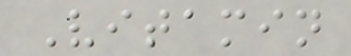Vitamin
